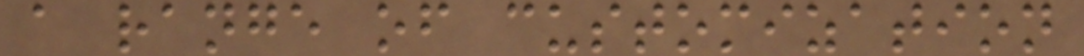a range of customization
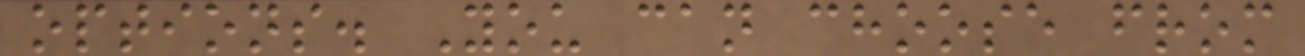options. You can choose from
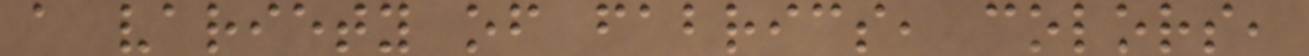a variety of fabrics, colors,
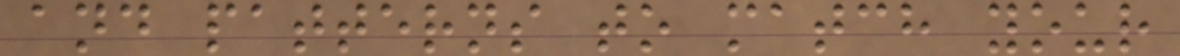and patterns to match your
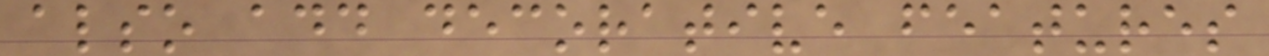also add decorative features
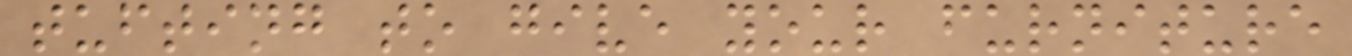tufting to give your furniture
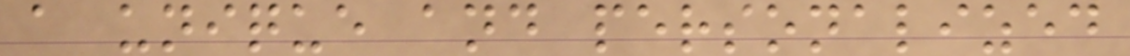a unique and personalized
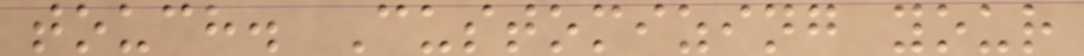touch. Customizing your
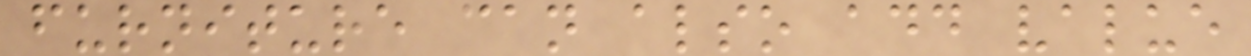furniture can also add value
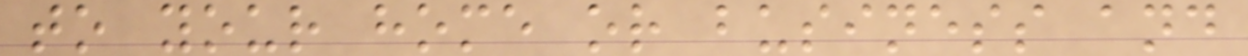to your home or business and
